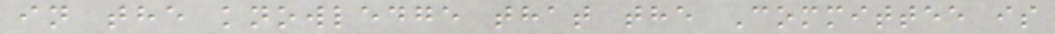in the knowledge that the Committee is
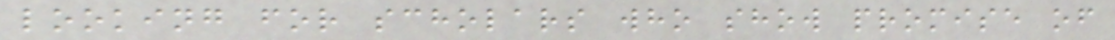looking for scholars who show promise of
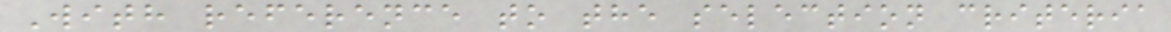With reference to the selection criteria
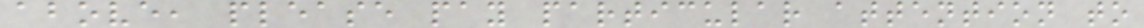above, please pay particular attention to
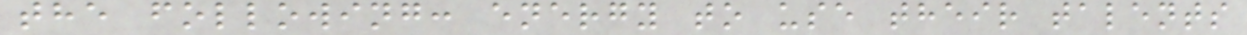the following: energy to use their talents
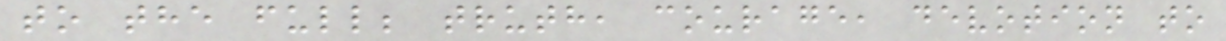to the full; truth, courage, devotion to
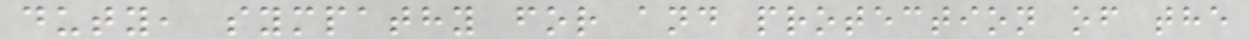duty, sympathy for and protection of the
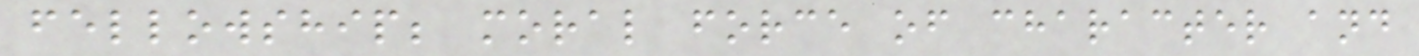fellowship; moral force of character and
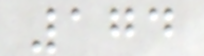174
